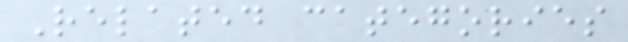Related categories
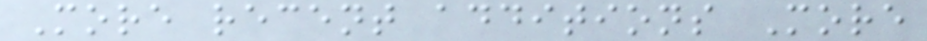More recent additions More
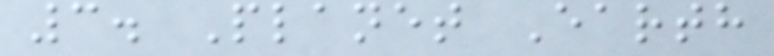3. Planet Earth
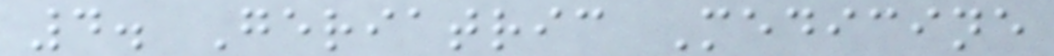4. Geriatric Medicine
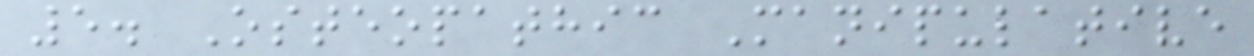5. Osteopathic Manipulative
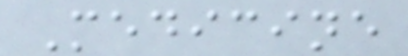Medicine
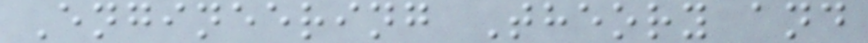Engineering Theory and
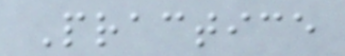Practice
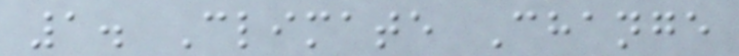1. Climate Change
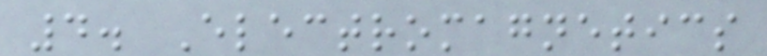4. Electromagnetics
